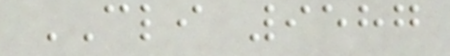CLI 9587
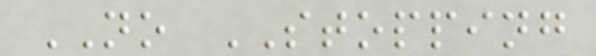NO STOPPING
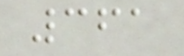361
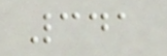341
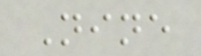Nine
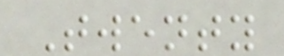Twenty
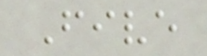Five
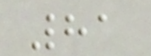81
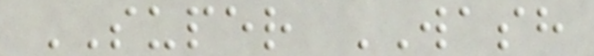SUPER WASH
